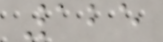125
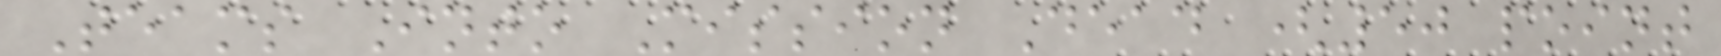Teams Into Mission Dead (50 point
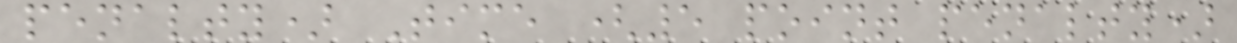penalty) Time (5 point penalty)
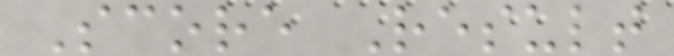Score Result
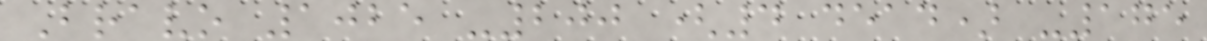Bravo 1025 -200 (4 dead) -175
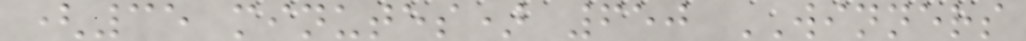(35 minutes) 650 WINNERS
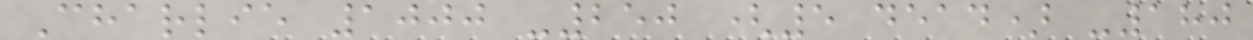Charlie 1000 -250 (5 dead) -180
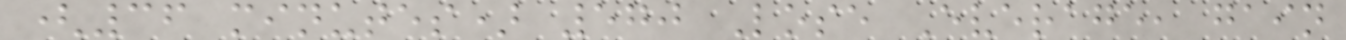(36 minutes) 570 Lose Everage, gain
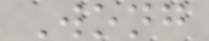Wong
